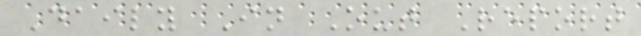Daily In Out Report
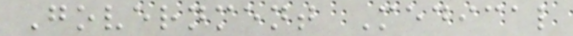Government Medical
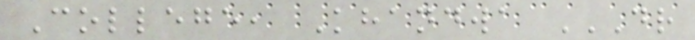College, Khandwa DR
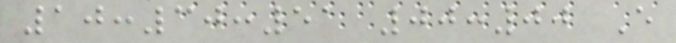10:30:51 00:00 E
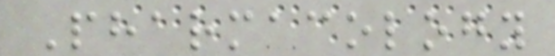Pharmacology
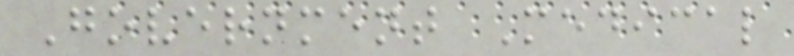Government Medical
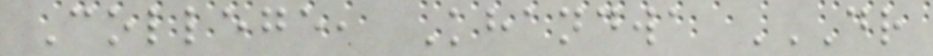College, Khandwa DR
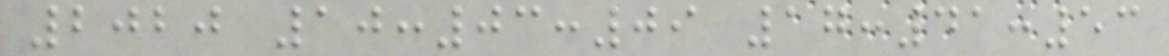2020 10:03:09 17:41:53
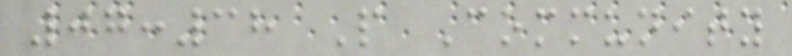07:38 P Community
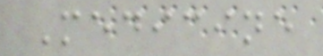Medicine
